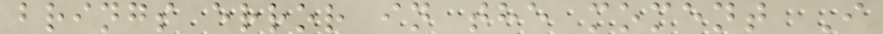brings error in the moment I
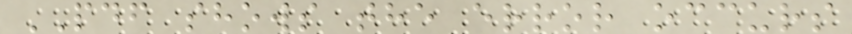PDF shows the error occurs
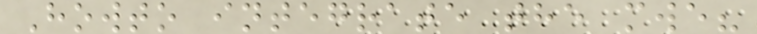Howto integrate the mwe?
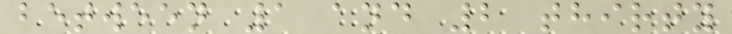between 1 and 2 thirty
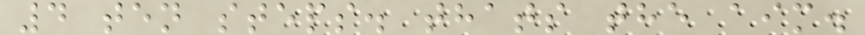4 ten steps. thats the aim.
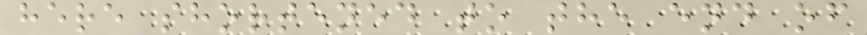here shortened to the end of
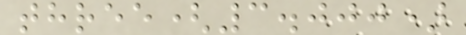three(3.000)
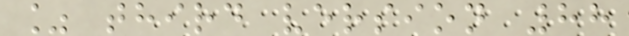% third version 88
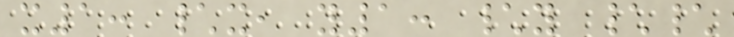x1: \x, y1: \y \\
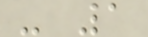- 1
